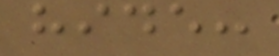hide:
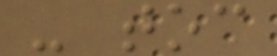- toc
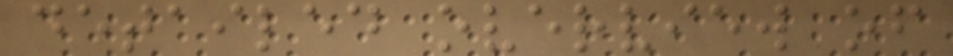detailed overview of
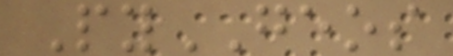PyGEOS
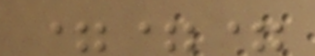===
